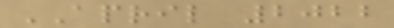APRIL 2022
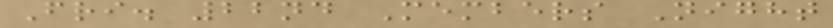Fri. 22nd Members Night
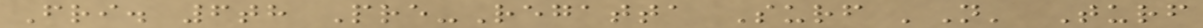Fri. 6th Pre-Regatta Surf 'N' Turf
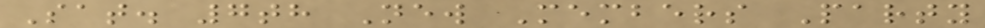Sat. 7th New Members Party
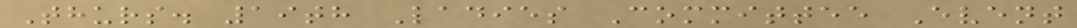Thurs. 19th Ladies Committee Event
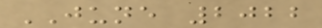JUNE 2022
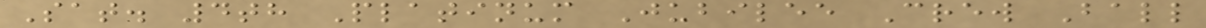Sat. 4th Platinum Jubilee Crew Ball
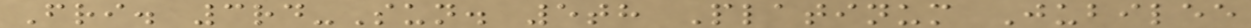Fri. 3rd-Sun. 5th Platinum Jubilee
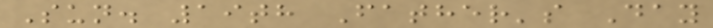Sun. 19th Father's Day
